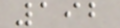192
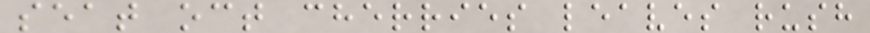seat oct cherries leaves rush
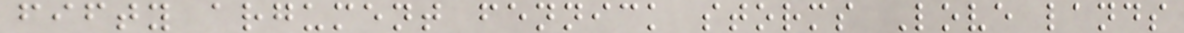fifty argument fennick storms Love lands
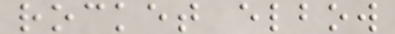rocket elbow
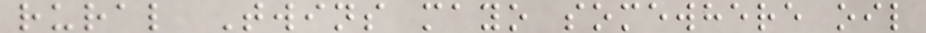rural Twins mayo somewhere oil
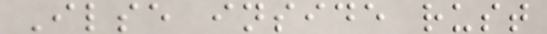Ilse inside rust
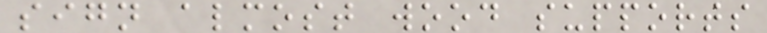sign almost wood supports
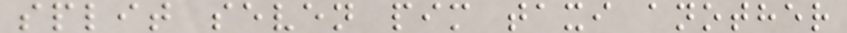split seven pim taxi another
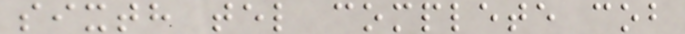sixth tel complete cob
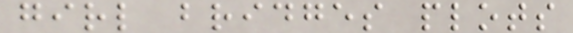girl bridges plots
